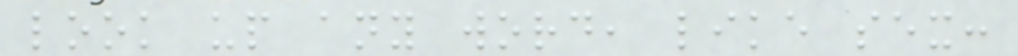look up any word, like sex:
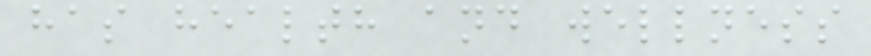has health and wellness
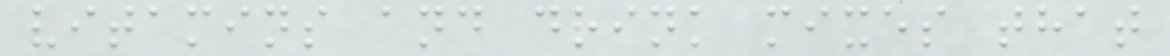vitamins and drink mixes that
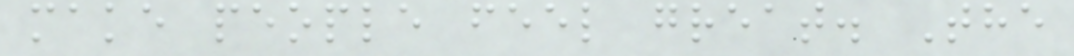make people feel great. The
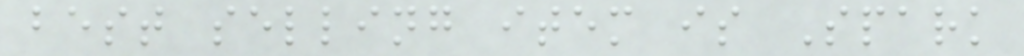best selling item is Spark
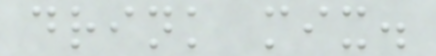drink mix.
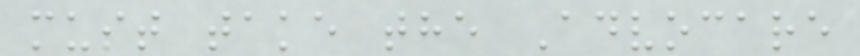must take the Advocare
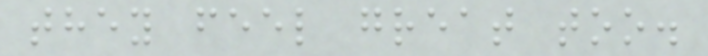they feel great too.
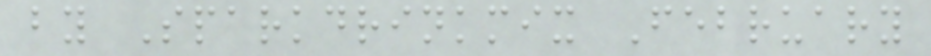by Sparkdrinkmix February
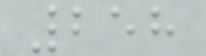258
